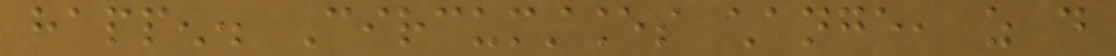happen. Circumstances change, as do
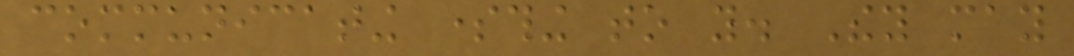communicating something to you. They may
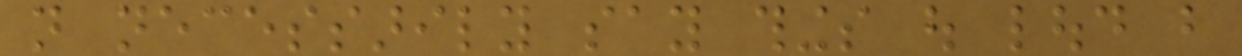not necessarily say things out loud but
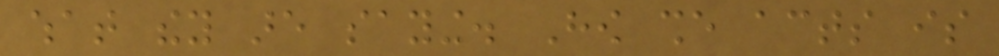what they are saying. How she acts is
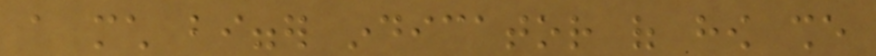a much bigger indicator of how she
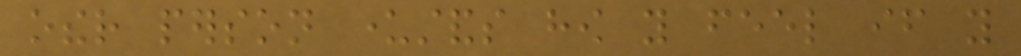other person understands how you feel if you
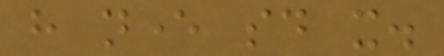have never said it.
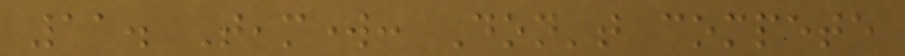11. Teamwork: Don't compete
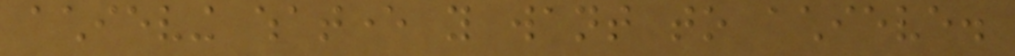achieving whatever you want to achieve.
